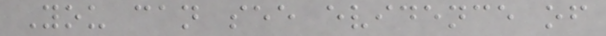You can see evidence of
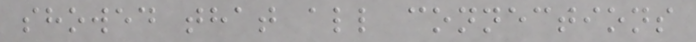showed that all connections
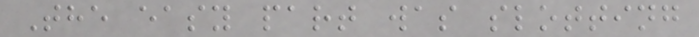The easy part was slotting
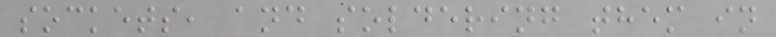sockets, and soldering them in
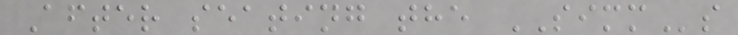After seating the SIMMs
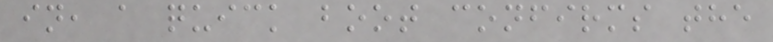in, a quick boot confirms the
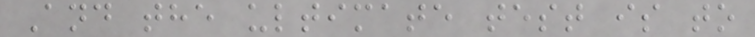And the ultimate test is to
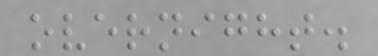overnight.
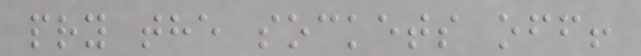pry the sockets off!
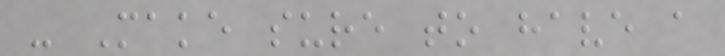- Make sure to have a
